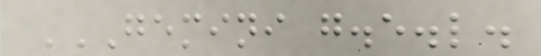GEMINI G.E.L.
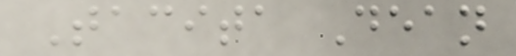Tacita Dean
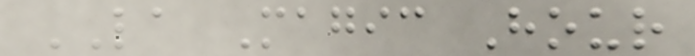LA Magic Hour
